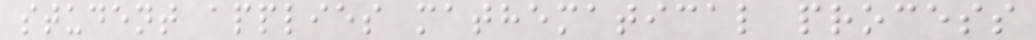student applies mathematical process
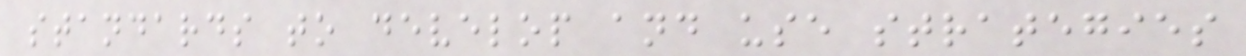standards to develop and use strategies
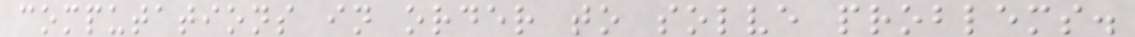computations in order to solve problems.
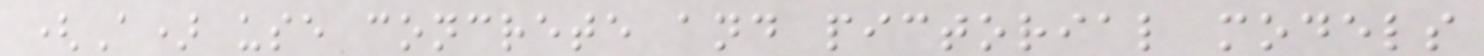(A) use concrete and pictorial models
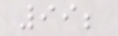99;
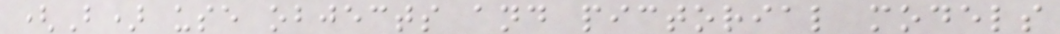(B) use objects and pictorial models
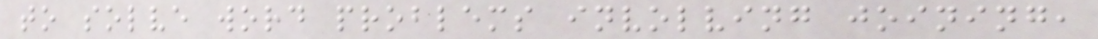to solve word problems involving joining,
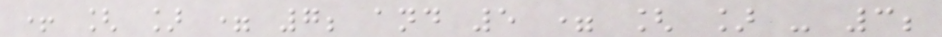+ [ ] = 7; and 5 = [ ] - 3;
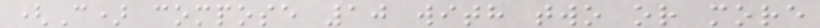(C) compose 10 with two or more
